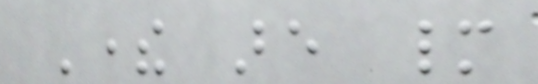There are many
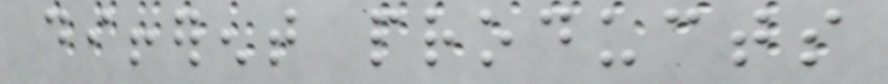different products
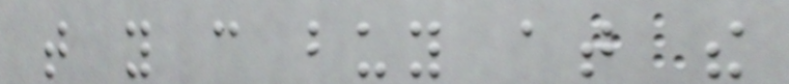that you can buy at the
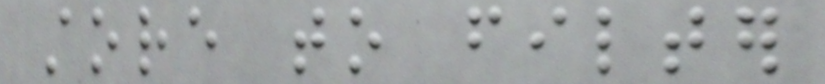store to filter
